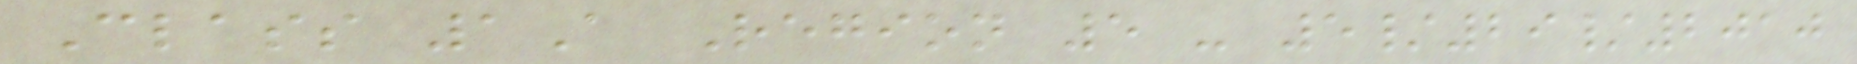Class 1A Region 5 - 5/29/2010
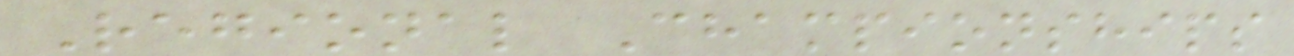Regional Championships
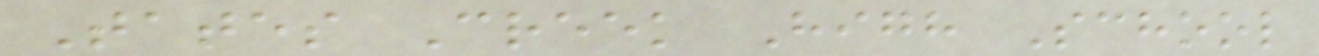Tates Creek High School
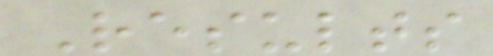Results
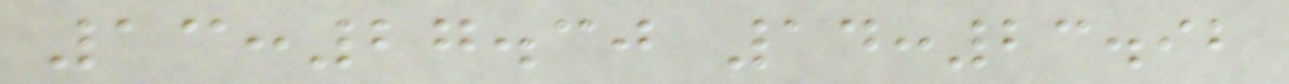13:27.30 14:23.92
